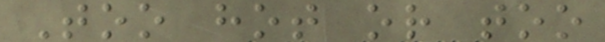Too hot or too
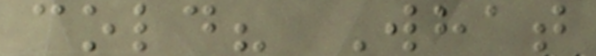cold? What
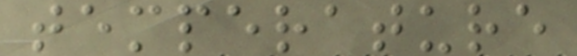temperature
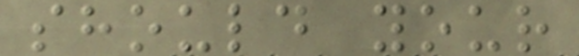should your
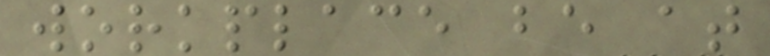workplace be at
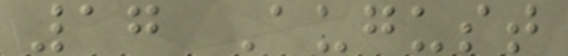17 August
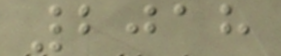2018
